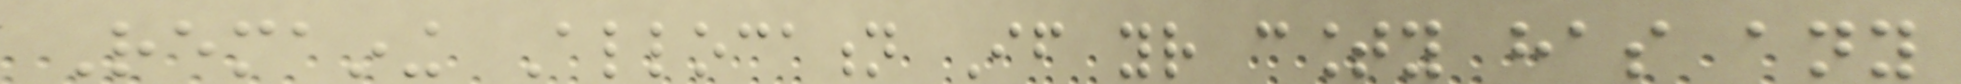Remaining Allocation If your county has any
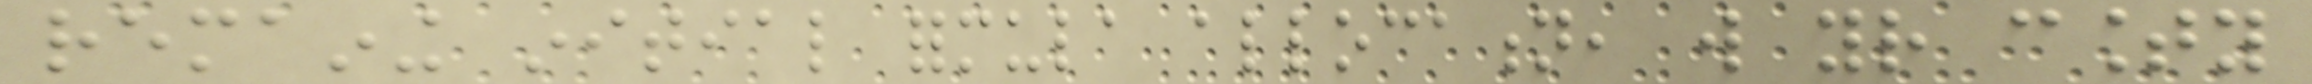remaining initial formula allocation, will your county
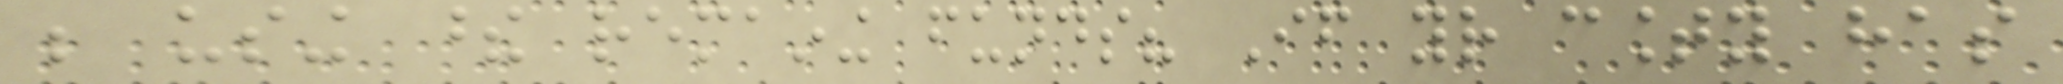be using these remaining funds? If your county has
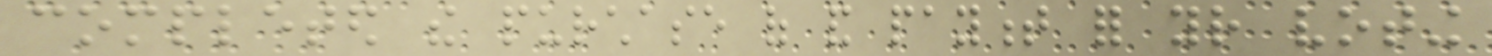completed the purchase of and payment for your voting
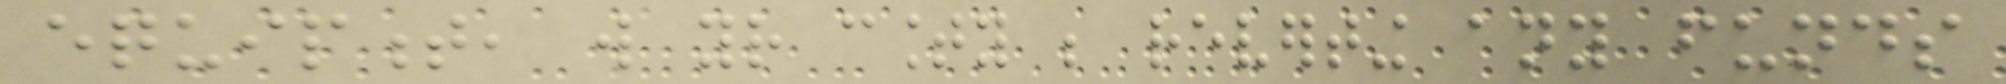equipment, will your county be reverting any funds
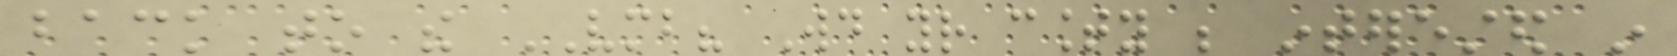back to the VMB? Would your county be interested in
